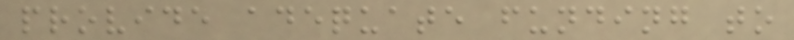provide adequate funding to
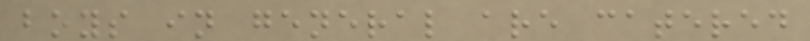boys in general are catered
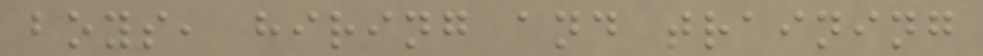boys, hiring and training
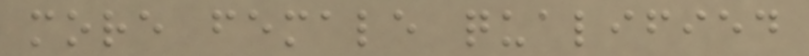more female qualified
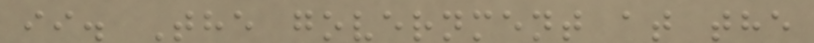ii. The government at the
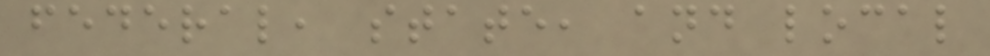federal, state, and local
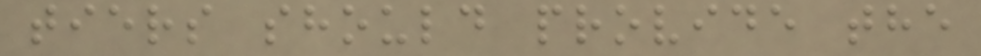tiers should provide the
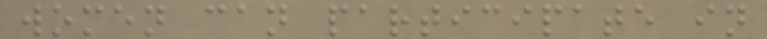women can participate in
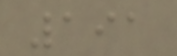191
